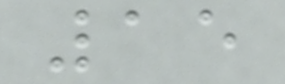15
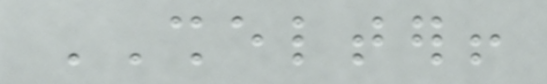SHELTER!
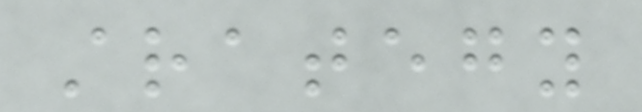strategy
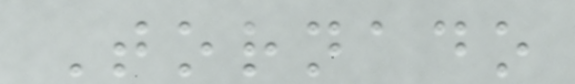Tornado
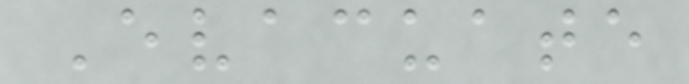Evacuate
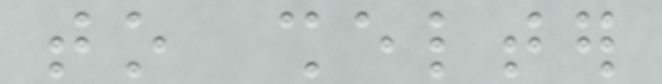to shelter
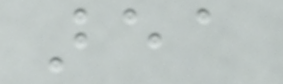area
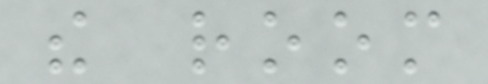the room
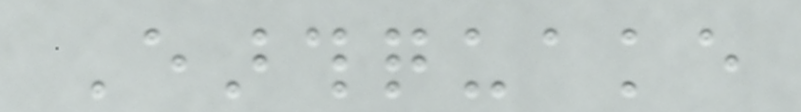Earthquake
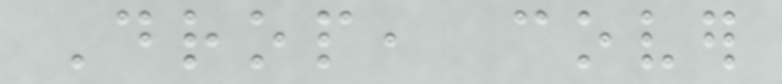Drop, cover
